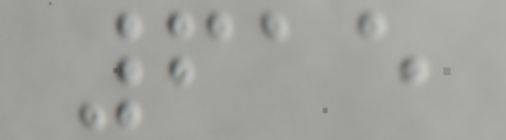615
